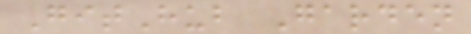GitHub Garden
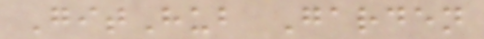GitHub Garden
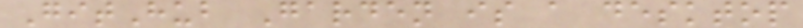GitHub Garden is a desktop
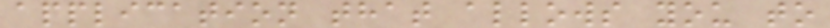application that allows you to
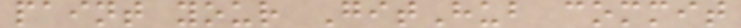paint your GitHub commit
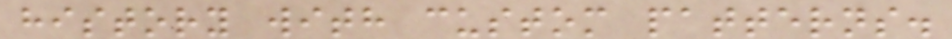history with custom patterns.
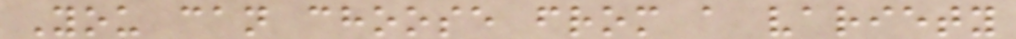You can choose from a variety
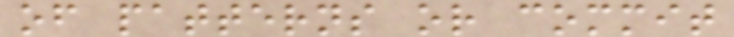of patterns or commit
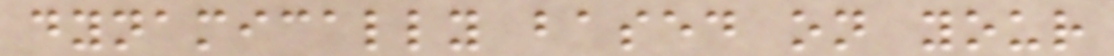dynamically based on your
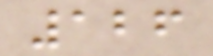126
